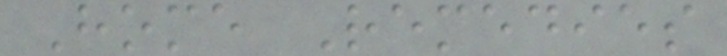Home Remedies
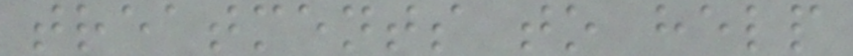treatments to help
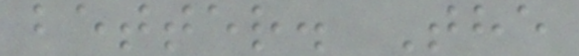better. The
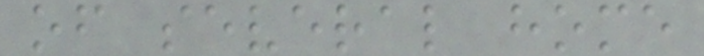of several home
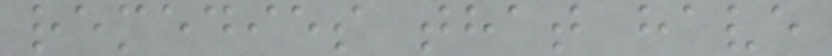remedies that have
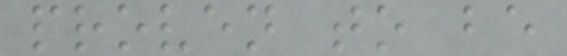proven to be
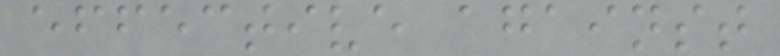effective against
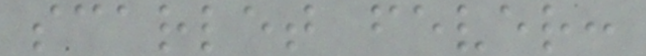scarlet fever:
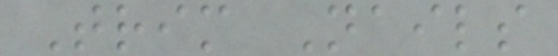Trim Nails
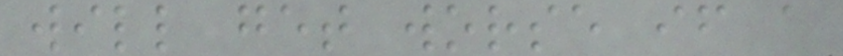will get worse if a
